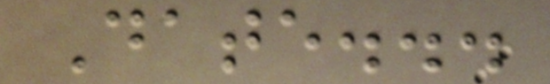Date...
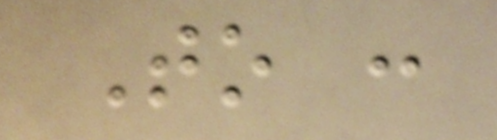To :
